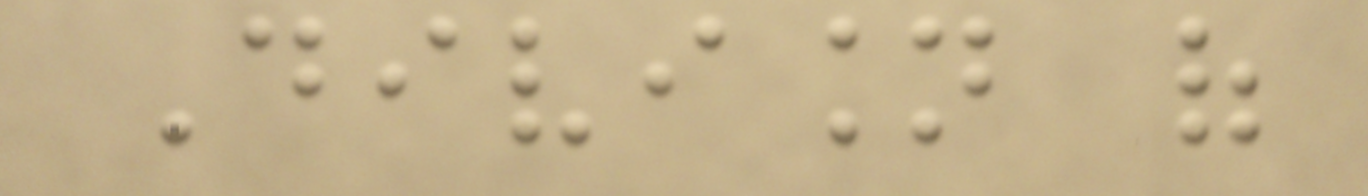Division of
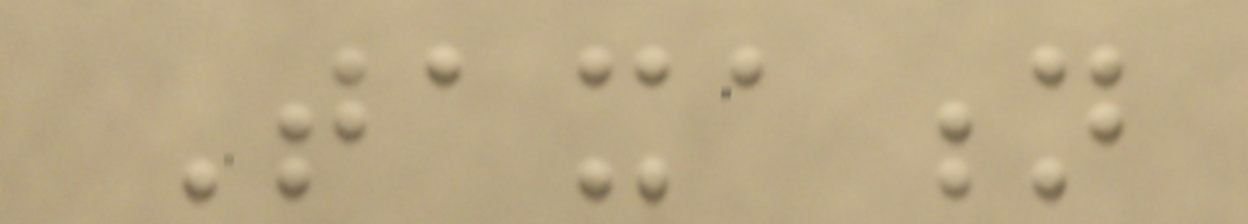Taxation
